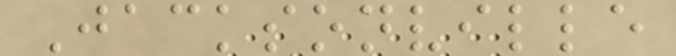Jacksonville
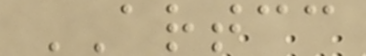ARTCC
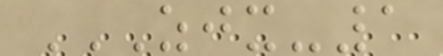ZJX-1
